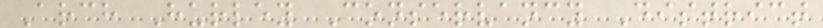Arch Hurley Conservancy District
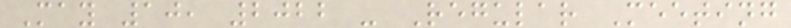May 10, 2022 - Regular Meeting
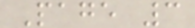Page 3
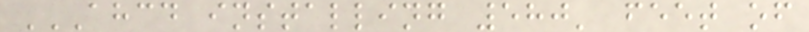AHCD INSTALLING 580' FEET OF
